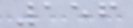156
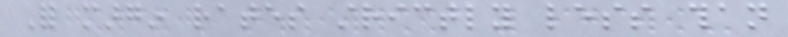For margin rates strictly less than
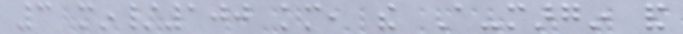3 min/100 km, the A-margin and
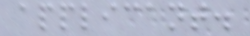applicant.
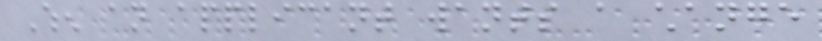When an applicant wants a change
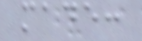made:
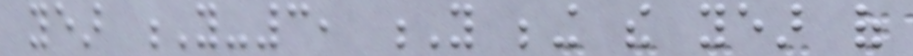year Y-3, Y being the year of
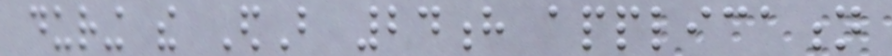during the EdB 24h application
